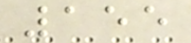155
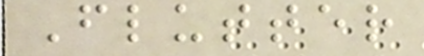Flutter
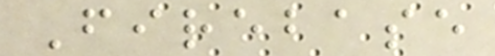Firebase
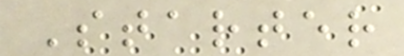Starter
